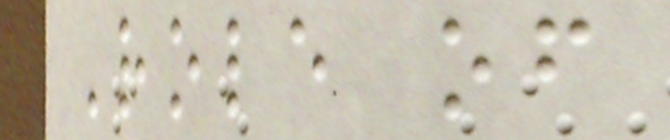Role of
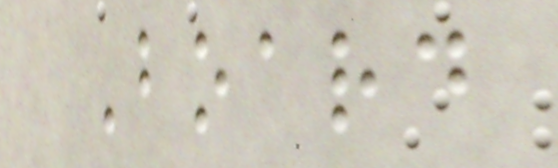Board
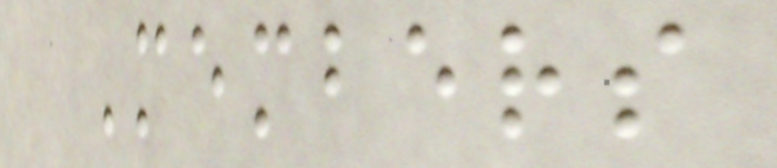Members
